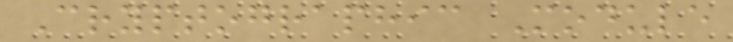Cryptographic Module
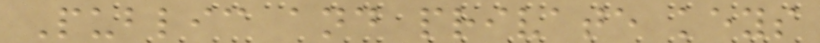Public and private keys
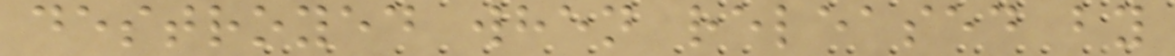destroyed when released by
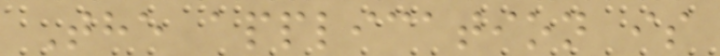The application is
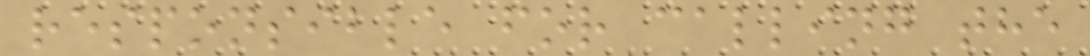responsible for calling the
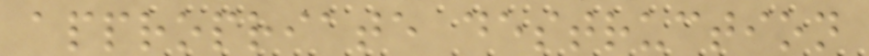appropriate destruction
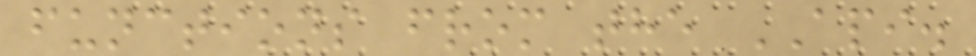functions from the API.
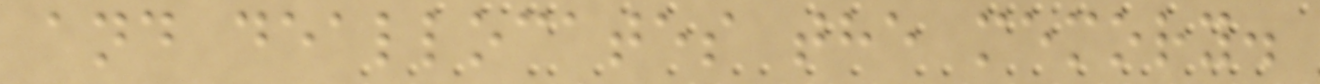and deallocates the memory.
